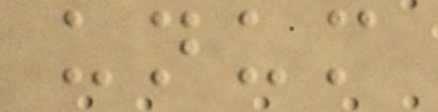unum
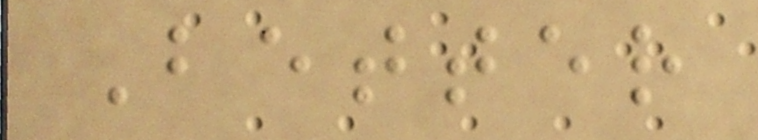Better
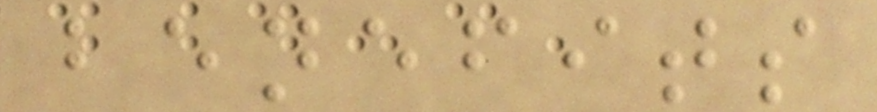benefits
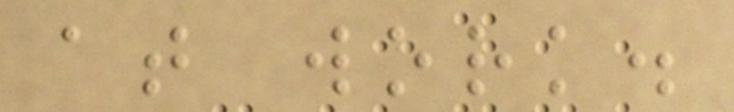at work.
